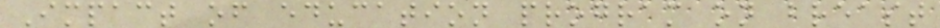Impact of education program on breast
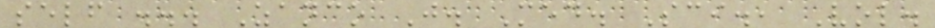self ... Zanco J. Med. Sci., Vol.
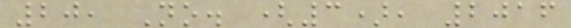20, No. (3), 2016
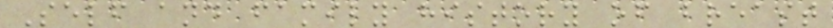Self and family history of breast
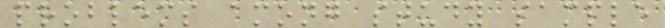problems among study sample
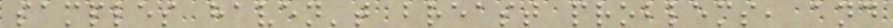samples haven't breast problems, and
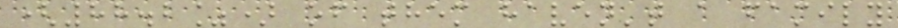(88.2%) of them haven't a family
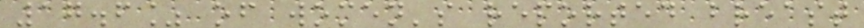17.6% of women's reported breast
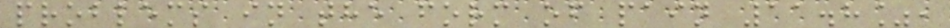problems in the form of pain 11.8%,
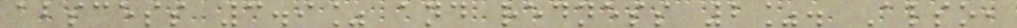abscess 3.9% and redness 2%. Also,
